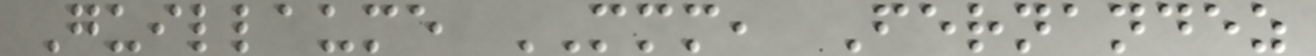Guillaume MMM, Fernandez
